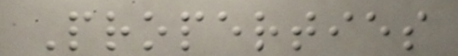Properties
